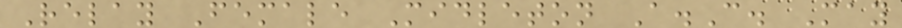Relay Female Midleton A.C. May
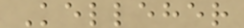Kelleher
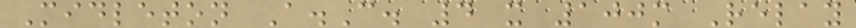Midleton A.C. 4 x 100m Relay
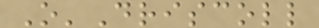O'Driscoll
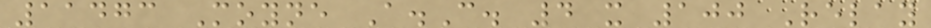11473 Moyne A.C. 4 x 100 Relay
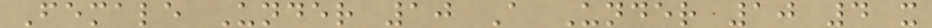Female Under 10 A Under 10 4 x
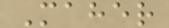Maher
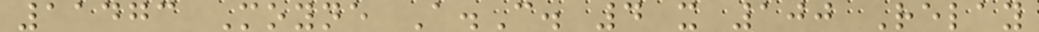11473 Moyne A.C. 4 x 100 Relay
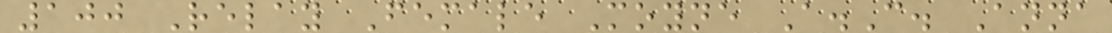100 Relay Female Moyne A.C. Anna
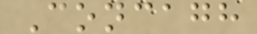Concagh
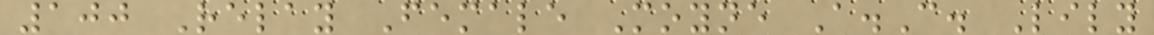100 Relay Female Moyne A.C. Lily
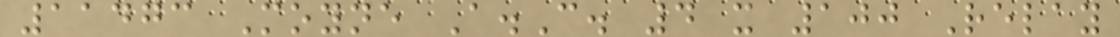11473 Moyne A.C. 4 x 100 Relay
